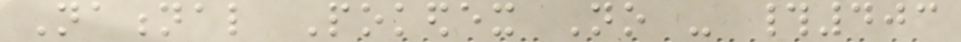National Pokedex No - #403
